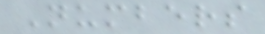Numbers
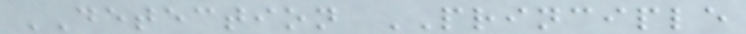DETECTION PRINCIPLE
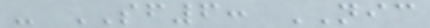- SF6: NIC
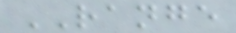RANGE
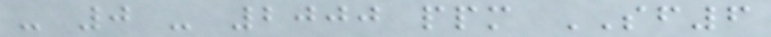- 0 - 2000 ppm SF6
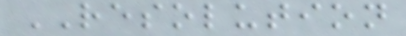RESOLUTION
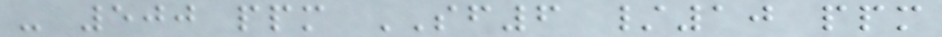- 500 ppm SF6 /10 ppm
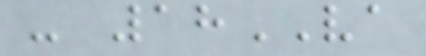- 18VA
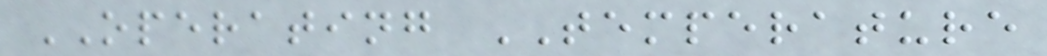OPERATING TEMPERATURE
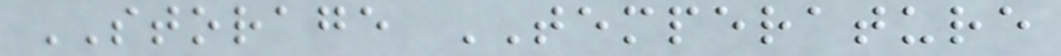STORAGE TEMPERATURE
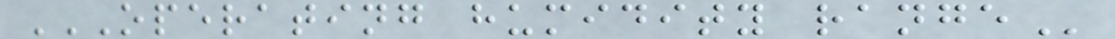OPERATING HUMIDITY RANGE
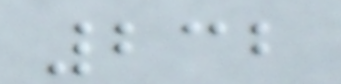232
